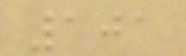101
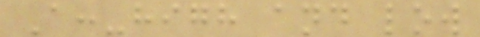A:-high and low
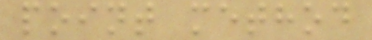point method
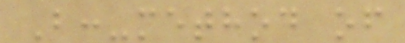B:-method of
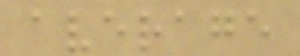average
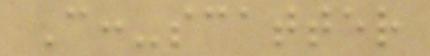C:-scatter
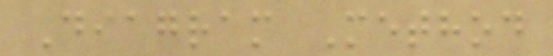Diagram Method
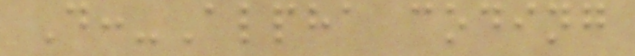D:-Alpha coding
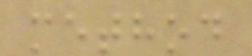method
